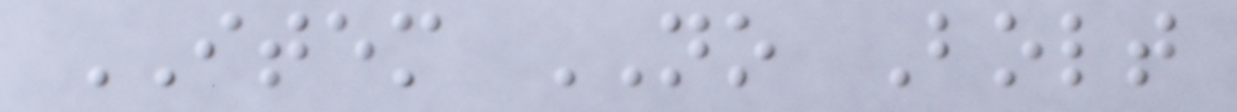ITEM NO Bolt
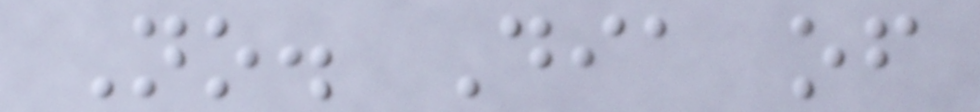No. Dia of
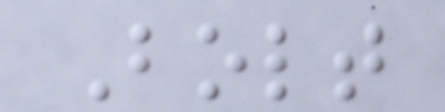Bolt
